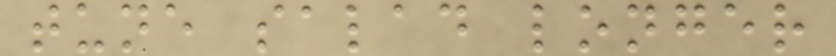tune salad longer
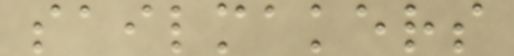sailmakers
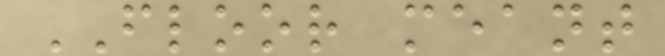FLOOR meant
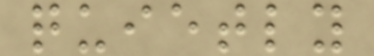quietly
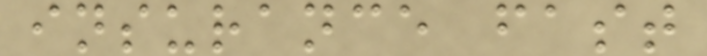insurance fast
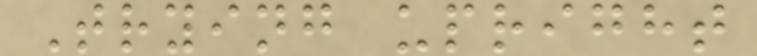Trying upright
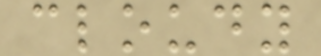cloudy
